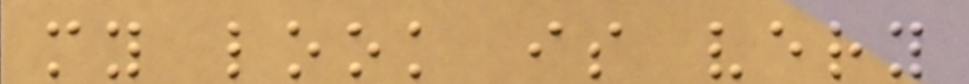my look is very
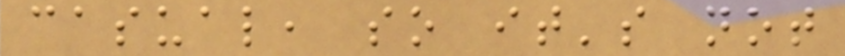casual, so it's not
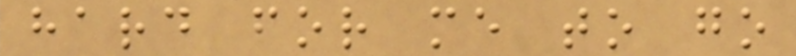hard for me to go
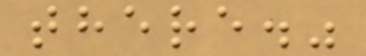there."
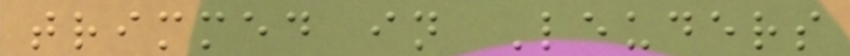trimmed in Leuders
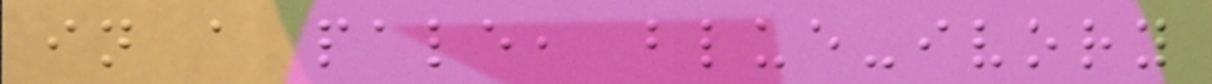in a pale, blue-ivory
